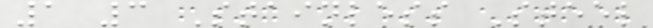1 3 Stainless Steel
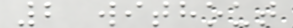2 without
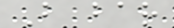B bar
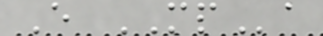E MPa
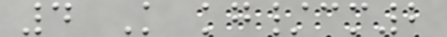4 K kg/cm2
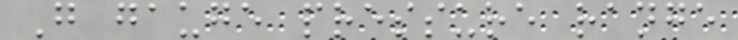G gauge pressure range
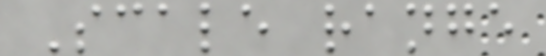Scale range
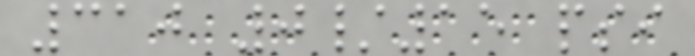310 0/15 psi
